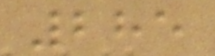285
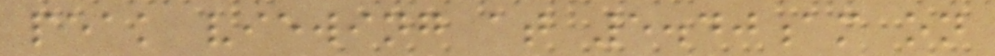peak viewing at 5.40am on
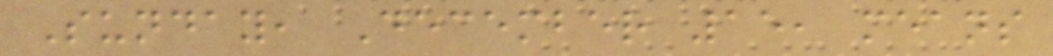Sunday, December 15, means
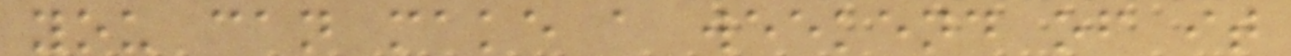you can make a weekend of it
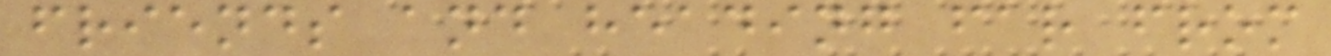friends and heading far from
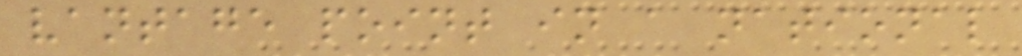vantage point in a national
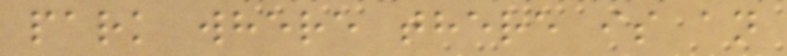park where there is an
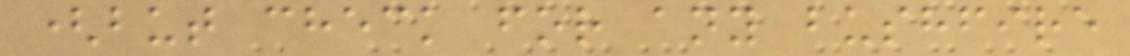(but check for any bushfire
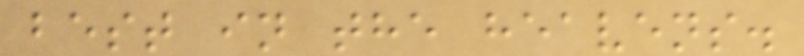best in the heavens.
